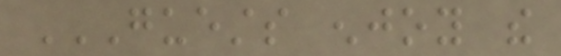GUESTS ENJOY THE
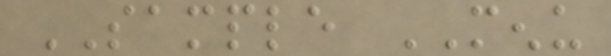SAMPLE MENU
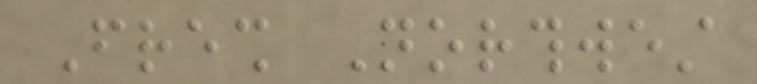Fresh Northwest
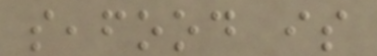seafood is
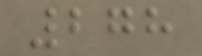278
